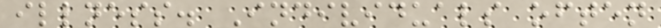illness. Individuals often
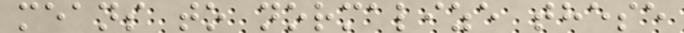means to normalize these
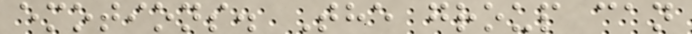emotions. The group can
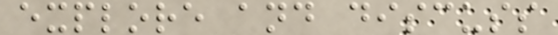explore and discuss
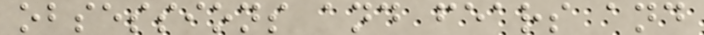obsessions and fears and
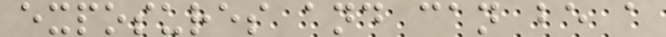exposures and can be a
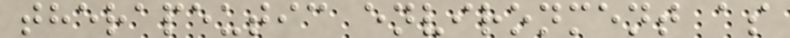therapeutic environment as
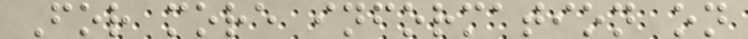For more information on
